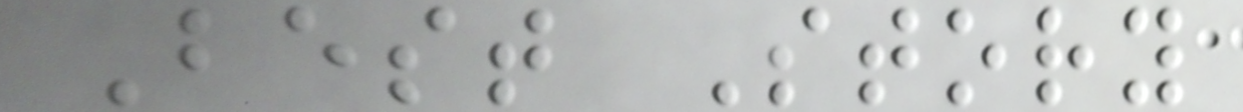Best Story
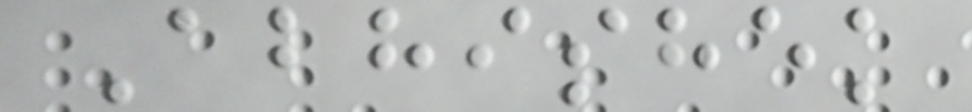Abhishek
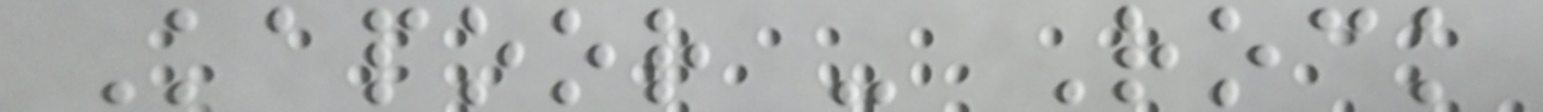Kapoor - Rock
